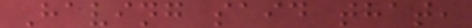Having said that,
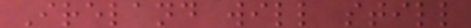Ireland will still
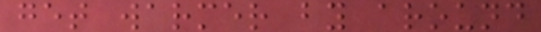get warmer by around
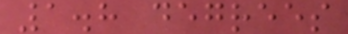1.8 degrees
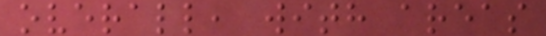overall, with areas
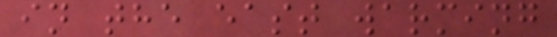in the east warming
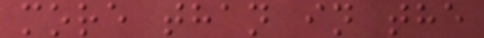more than in the
